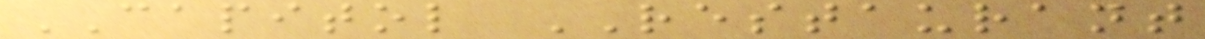CAPITOL RESTAURANT
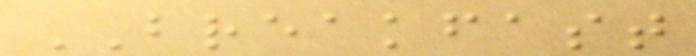BREAKFAST
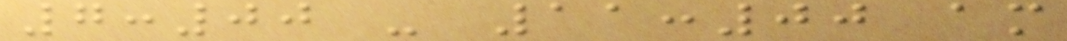7:00 - 11:00 am
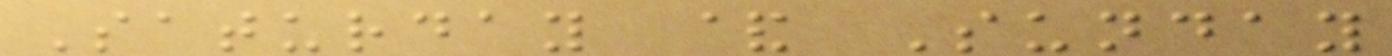Saturday & Sunday
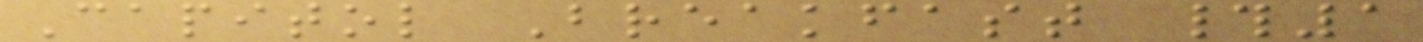Capitol Breakfast #1
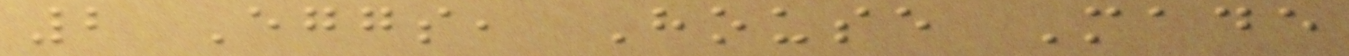2 Eggs, House Made
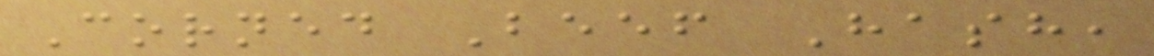Corned Beef Hash,
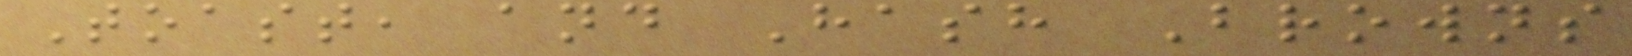Toast, and Hash Browns
